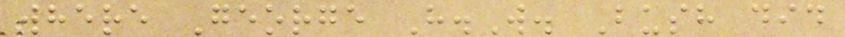where George H.W. Bush did
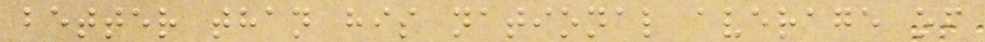better than his national average of
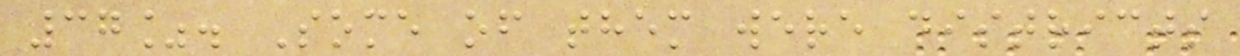37%. Some of them were districts
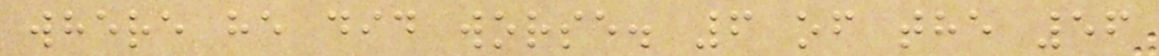where he did worse. 6 of the 56
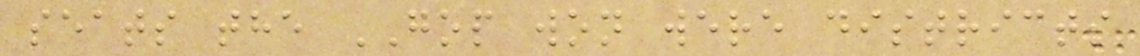seats the GOP won were districts
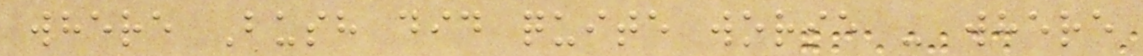where Bush did quite worse - where
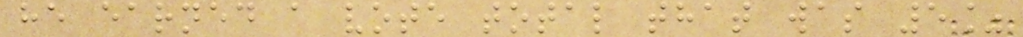he earned a vote total that was 5%
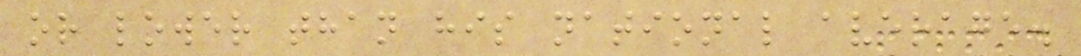or lower than his national average.
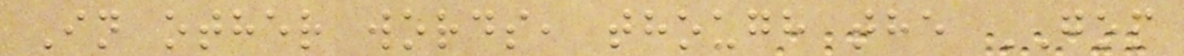In other words, though the GOP
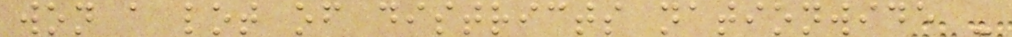won a lot of districts nationwide -
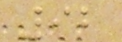92
